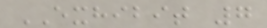EXHIBIT 7
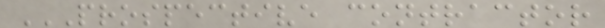PROSPECTIVE CONTRACTOR
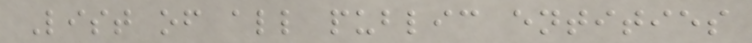List of all public entities
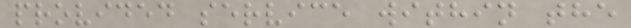provided service within the
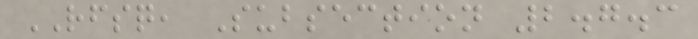RFSQ, Subsection 2.7.3
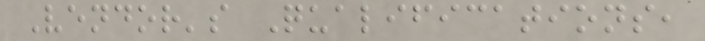Vendor's Qualifications,
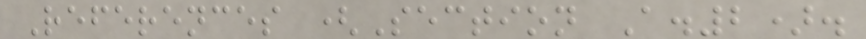References (Section A.2).
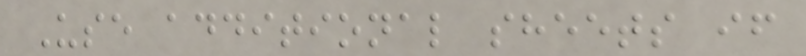Use additional sheets if
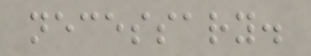necessary.
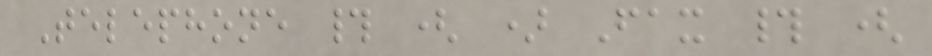Telephone # ( ) Fax # (
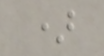)
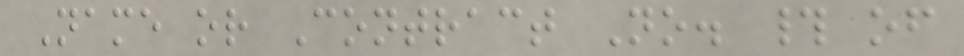Name or Contract No. # of
